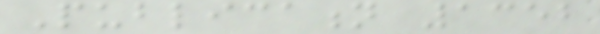Publication 1352
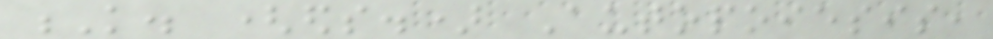K. (eds.) Autopoiesis,
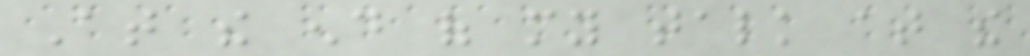At the end of my talk at the
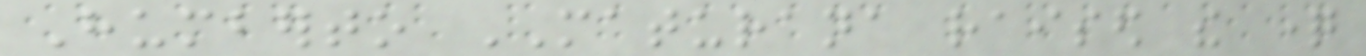Humberto MATURANA raised the question
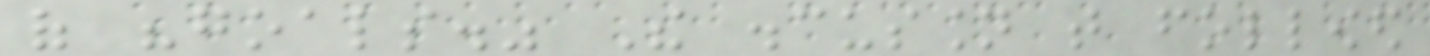of "goals." The discussion that followed
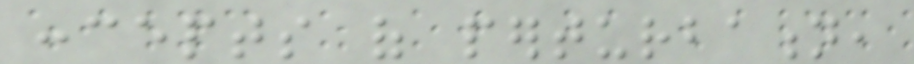concepts of perturbation,
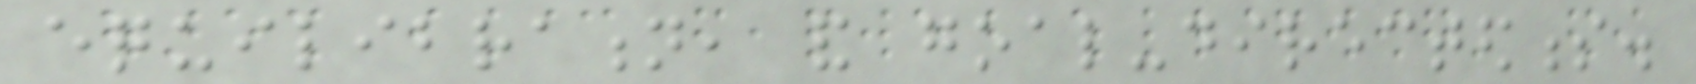equilibration, and goal-directedness.
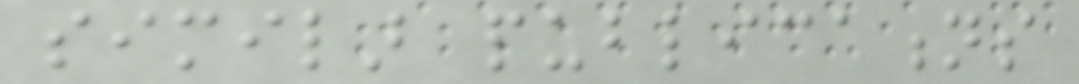similar publications
